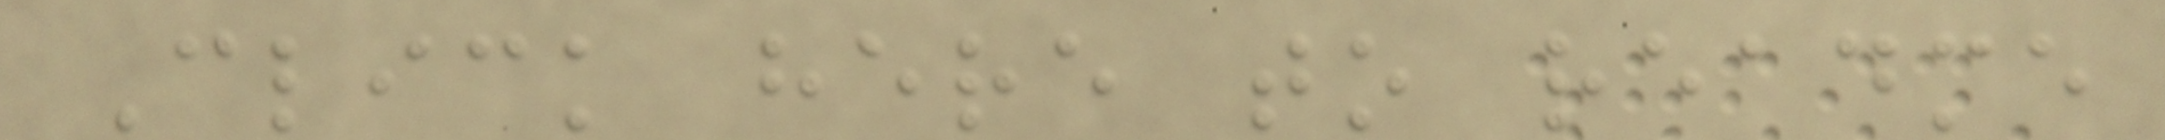Click here to readme
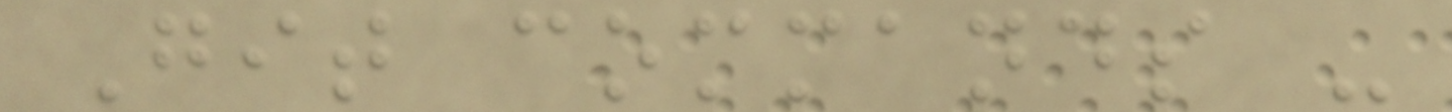Git commands -
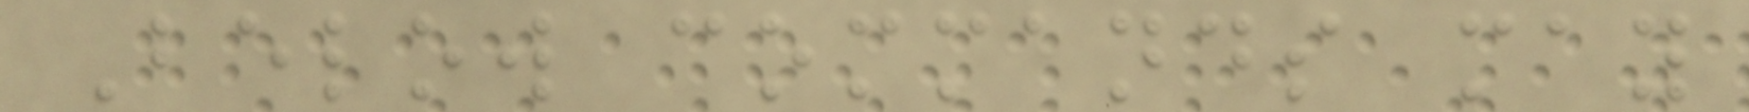Below commands may
